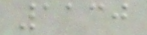1130
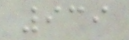939
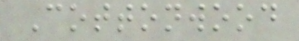Cottonwood
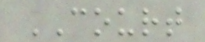COURT
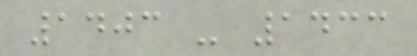1403 - 1433
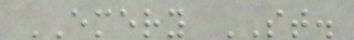EMERY ST.
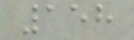158
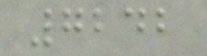7242
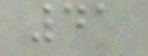41
